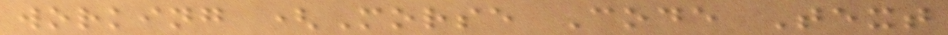working (Morse Code Text
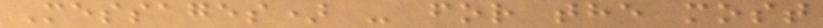Messages) - for the most
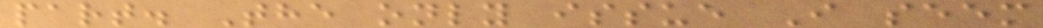part. The only issue I seem
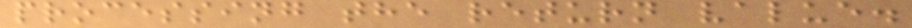processing the return value.
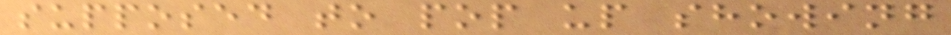supposed to pop up showing
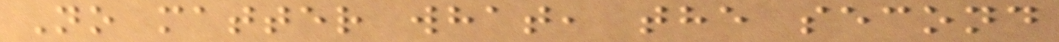No matter what, the second
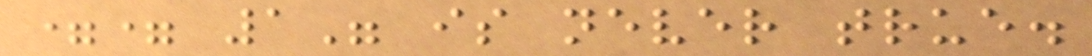== 1" is never true.
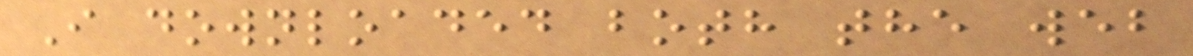I downloaded both the web
